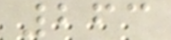263
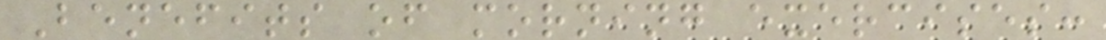Benefits of morning exercises:
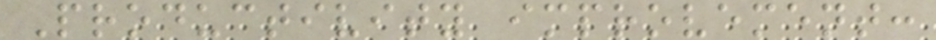Productivity improvement:
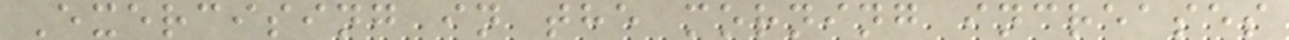Exercising in the morning increases
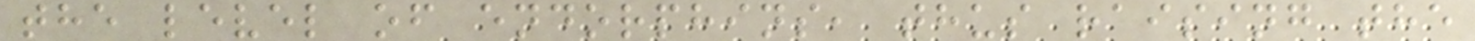the level of endorphins, thus raising the
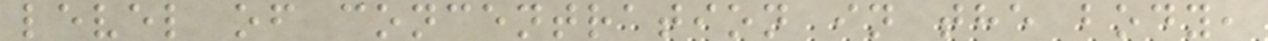level of concentration in the body,
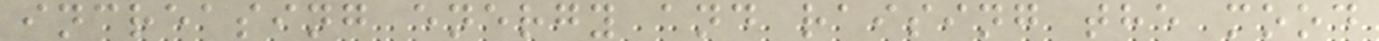increasing energy and raising the mood
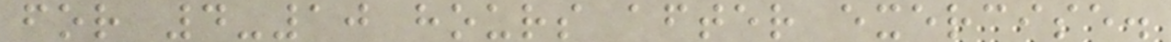for 4-10 hours after exercise.
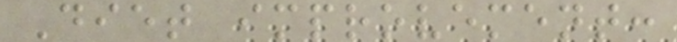Diet improvement:
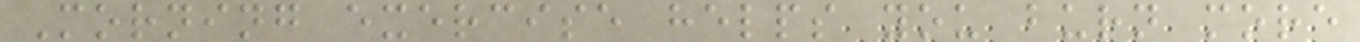Morning exercise helps you burn more
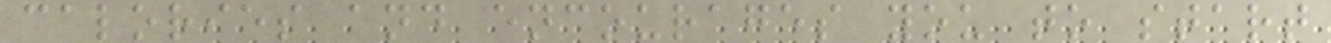calories and encourages you to start
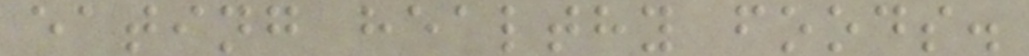eating healthy foods.
